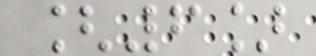[6]
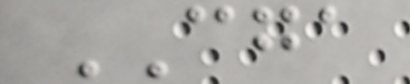CGA
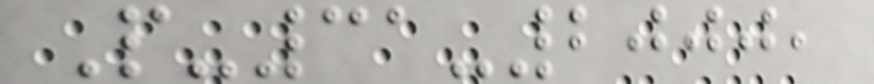P-31-2000,
